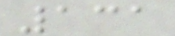131
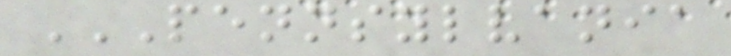PENNSYLVANIA
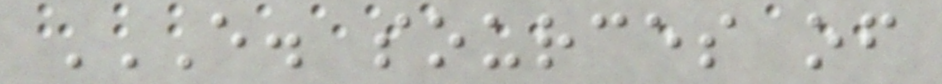E. SOURCES OF
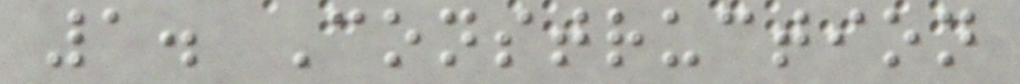1. Construction
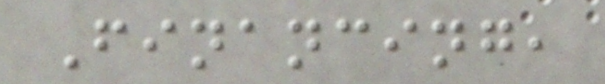Financing,
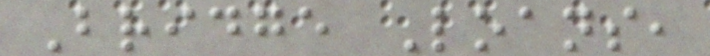Bridge Loans,
